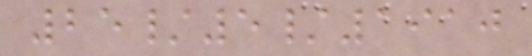25/5/1910
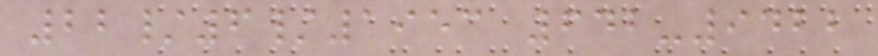22/6/1953 642-9422
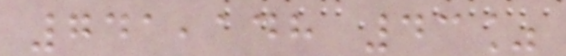741,148 43%
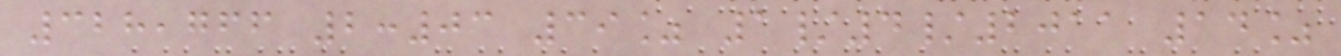328,766 2:03 39% 1/4/2011 14%
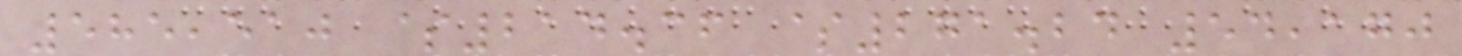585,510 $214.36 $271.24 54,170
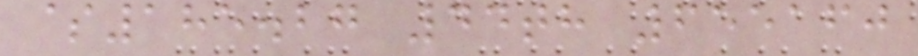$185.27 44th 655160
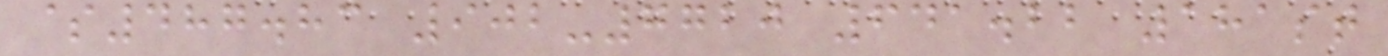$487.83 902-7720 641.22 181st
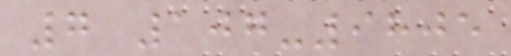7 107-9805
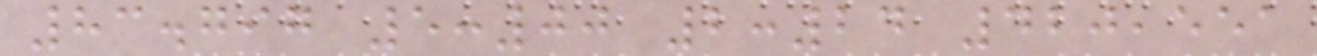83.797 5:00 2:24 420,551
